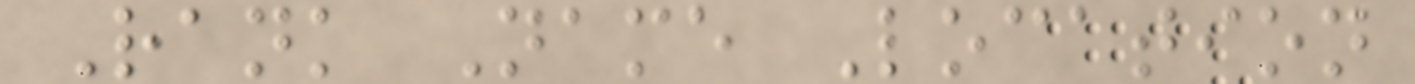Rank Name Location
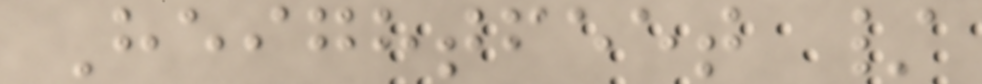Heightfeet /
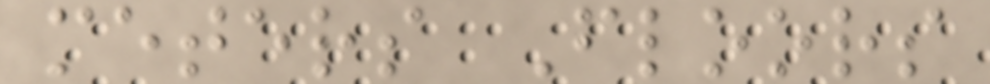meters Floors
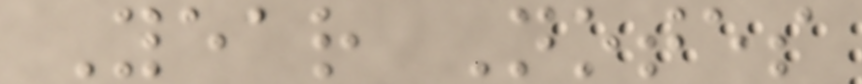Year Notes
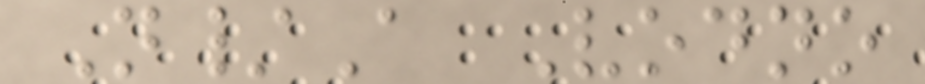N/A Vodno
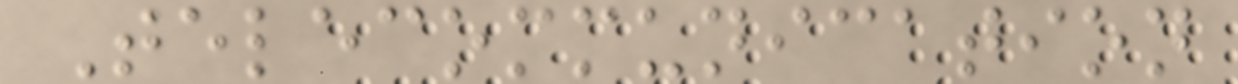Telecommunication
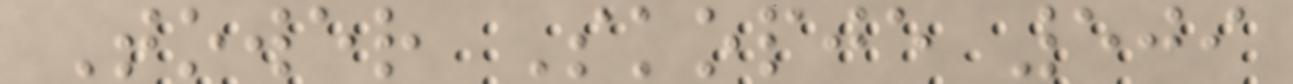Tower Skopje 509
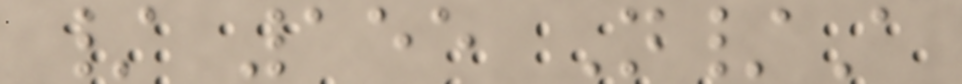/ 155 N/A
